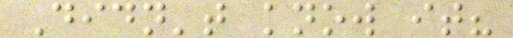Didn't know it?
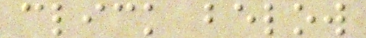click below
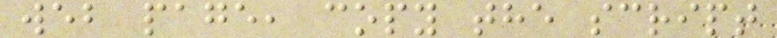web page, copy the script
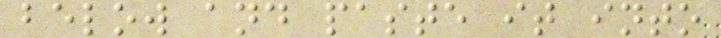below and paste it into
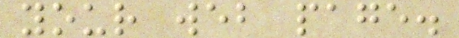your web page.
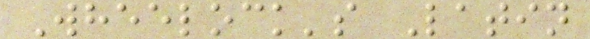Wheelock's Latin
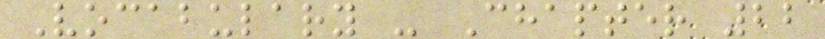Vocabulary - Chapter 22
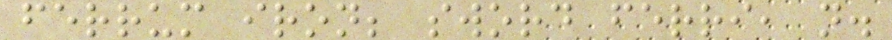ferrum iron; sword ferri, n.
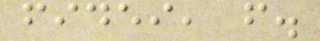fidei, f.
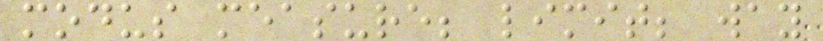modus measure; limit; way
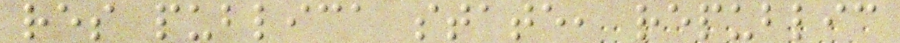res publica state, republic
